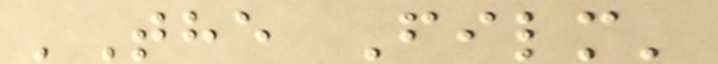'The Film'
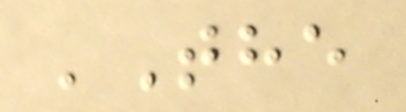'The
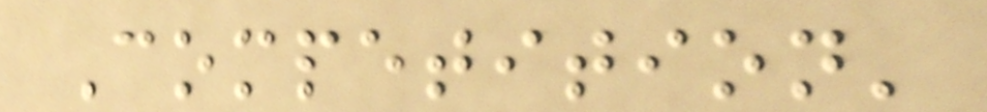Competition'
